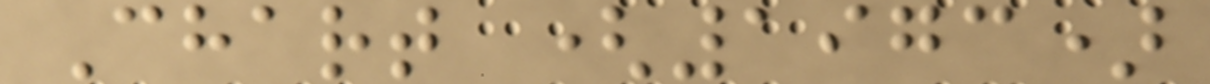Chart (1973)
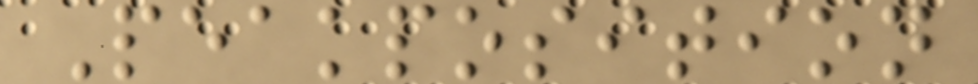Peakposition
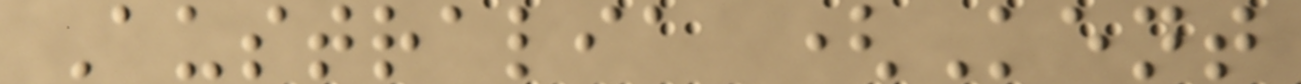Australia (Kent
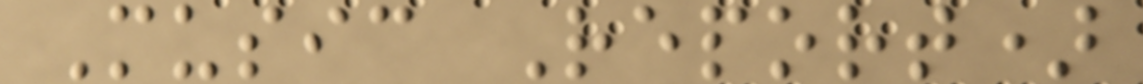Music Report)
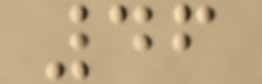46
